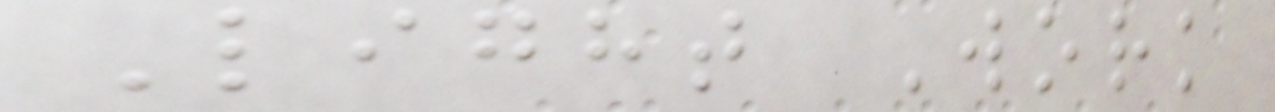Light Work
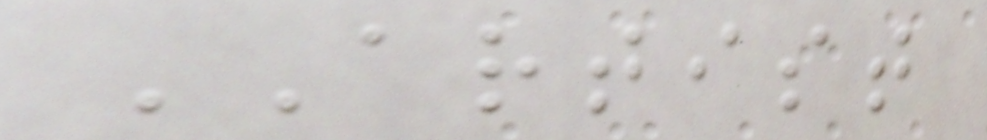ARTIST
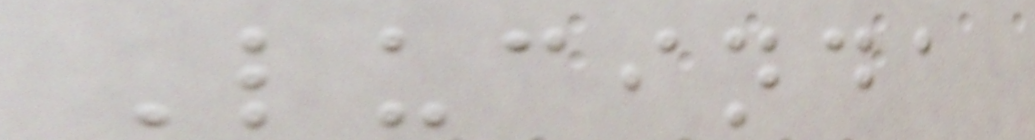Lucinda
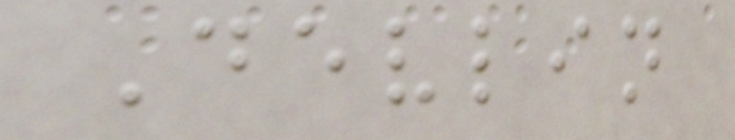Devlin
